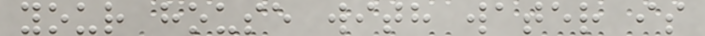your house with water is
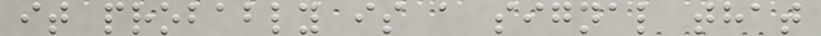it probably is a signal that
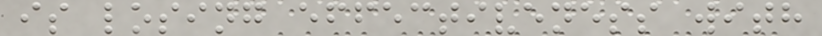is losing effectiveness with
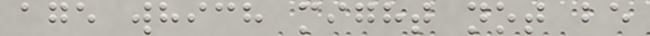age which might not be
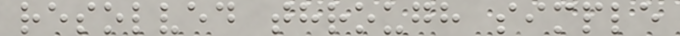resolved through simple
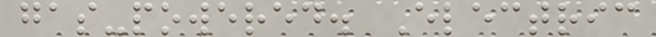gas-powered. Electric
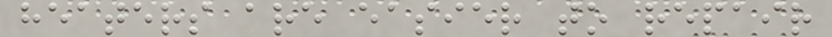heaters are easier to repair
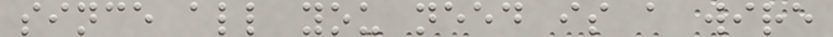since all you need is a wire
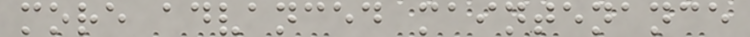more advanced maintenance
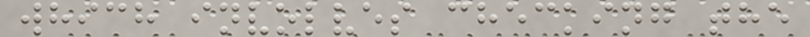which involves checking the
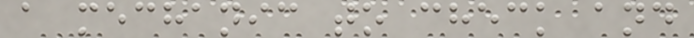a mechanic to check and
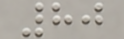80
